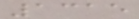1315
